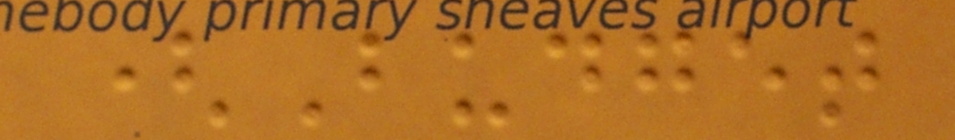(Budget
